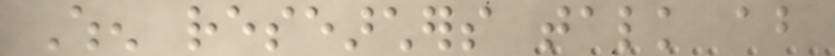When researchers talk about
